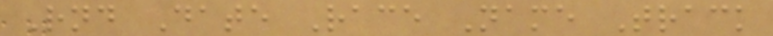Rnd Date Race Name Track
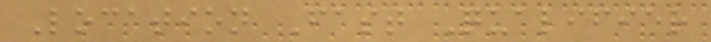Location Fast Qualifier
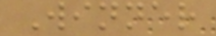Winner
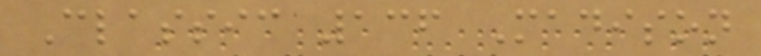Classic 136 Madison
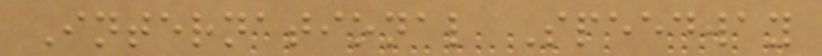International Speedway
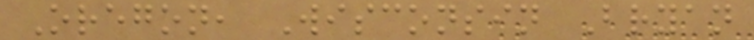Oregon, Wisconsin Bryan
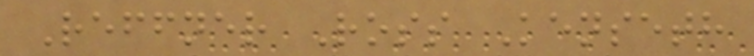Reffner Ross Kenseth
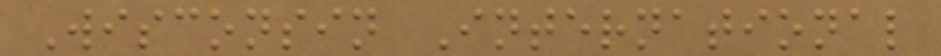Wisconsin International
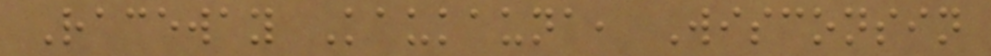Raceway Kaukauna, Wisconsin
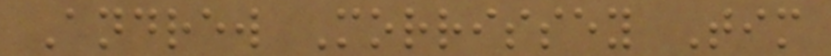Andrew Morrissey Tim
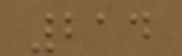214
